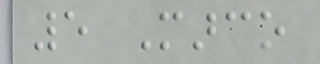5 Marco
